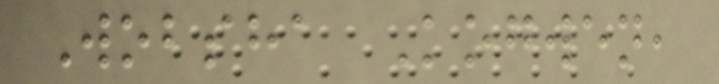Wobsha Kogwen,
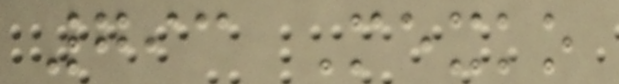793 Mexko
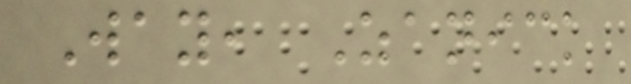Way, Zanick
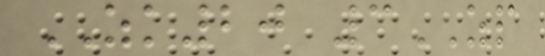ZK20 3ZP
